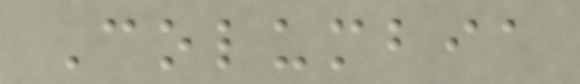Columbia
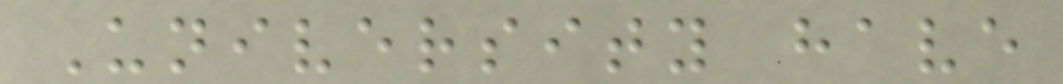University have
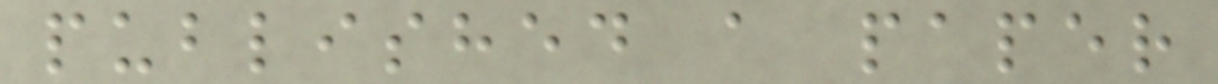published a paper
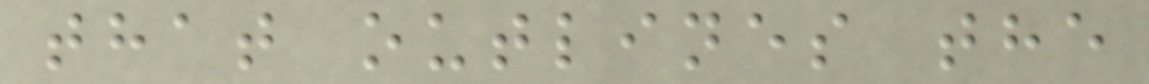that outlines the
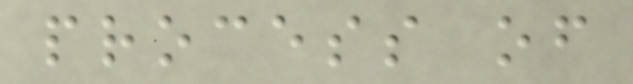process of
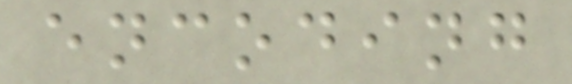encoding
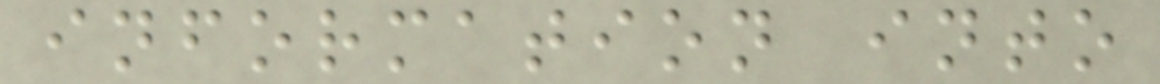information into
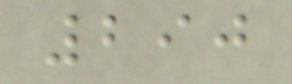290
